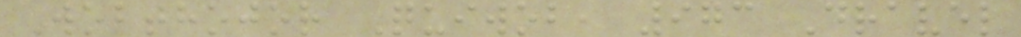Wobthojor Quiwob, 973 Dravel
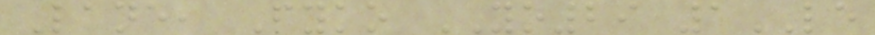Lane, Fyko YO29 1LE
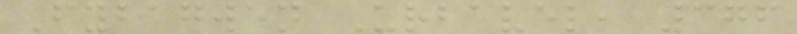Fybagwen Urbavel, 376
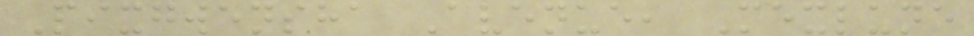Pixgwensha Avenue, Mexlune
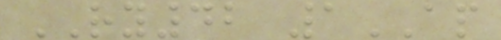RY42 1AP
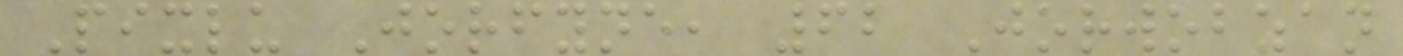Pixlu Jorfyne, 62 Jorwobzan
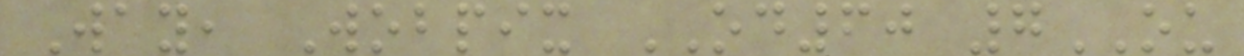Way, Wobpix OD60 7OU
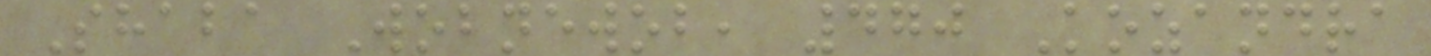Shaba Wobnewob, 470 Kozandra
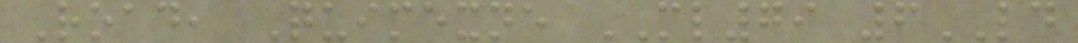Road, Quimexne ML79 6LD
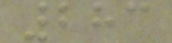283
